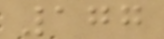177
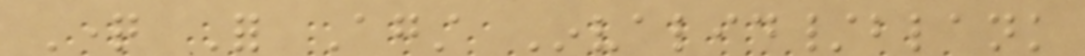Question For Against Invalid/blank
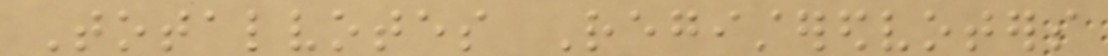Totalvotes Registeredvoters
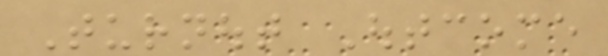Turnout Outcome
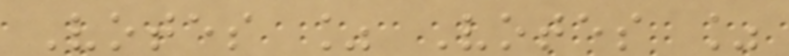Votes % Votes %
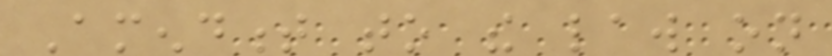Amendment to the law on
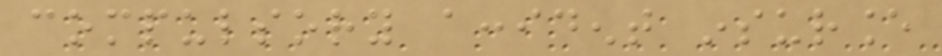compulsory accident insurance
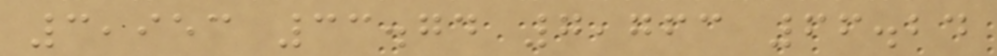3,953 33.74 7,763 66.24
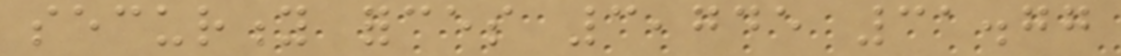security forces 3,745 31.77
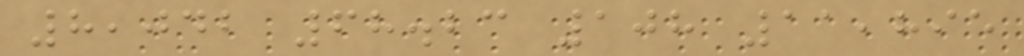8,042 68.23 108 11,895
